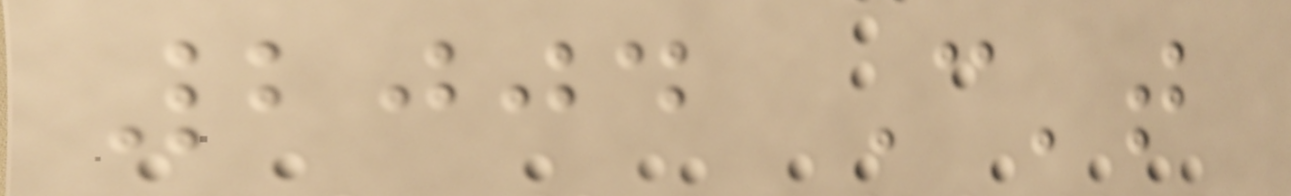2004 Can't
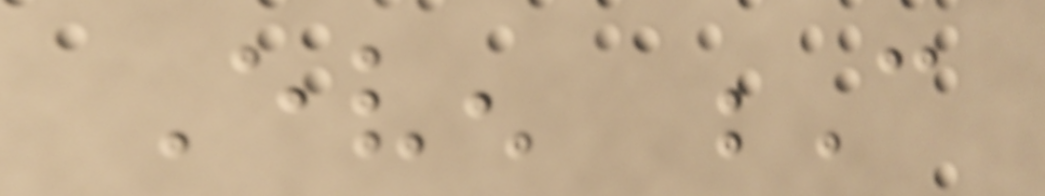Even C
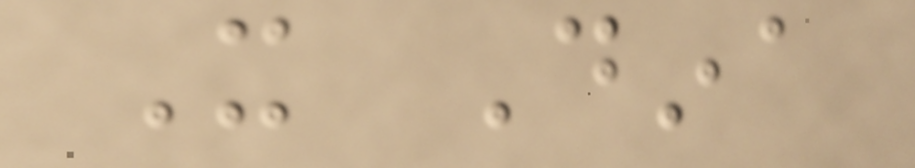It Dina
